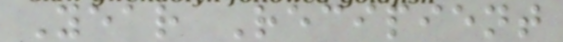Year Recipient
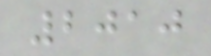2010
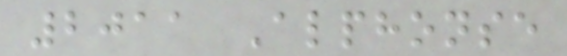2011 Alphonse
